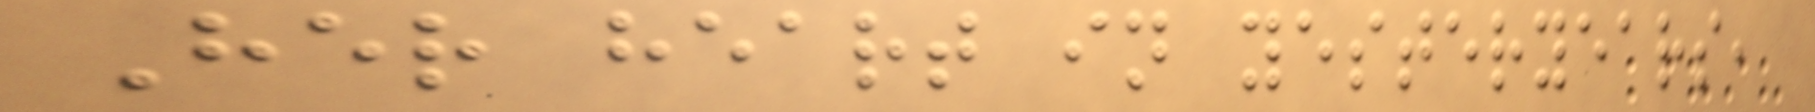Her heart in yesteryears,
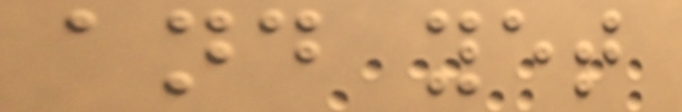and yet
